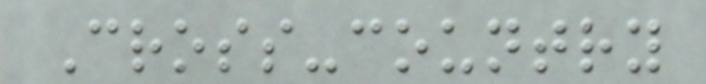Cross-country
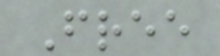Free
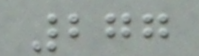277
